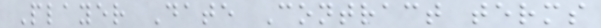Player Date Contract terms
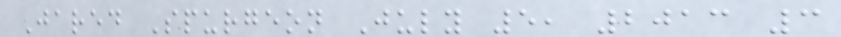Jared Spurgeon July 5, 2013 3
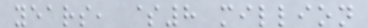years, $8 million
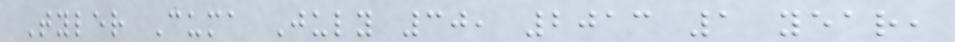Tyler Cuma July 30, 2013 1 year,
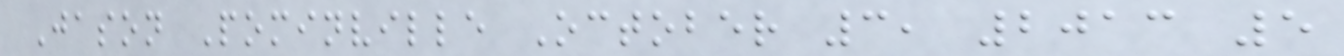Jason Pominville October 3, 2013 5
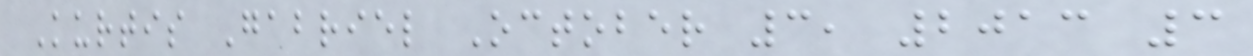Kurtis Gabriel October 3, 2013 3
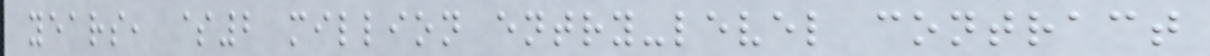years, $2 million entry-level contract
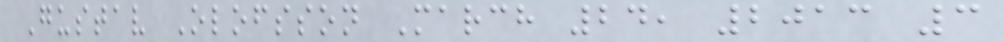Gustav Olofsson March 24, 2013 3
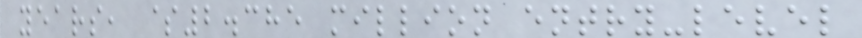years, $2.385 million entry-level
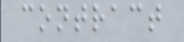contract
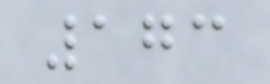173
